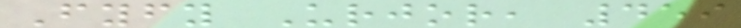Fyfy Urjor, 459
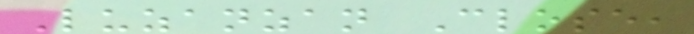Luzanzan Close,
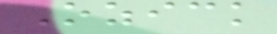Ozick
